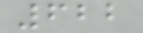622
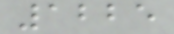1225
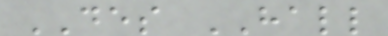DES HALL
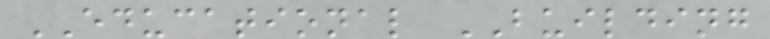EDUCATIONAL BUILDING
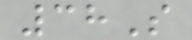38S
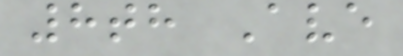8th Ave
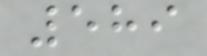589
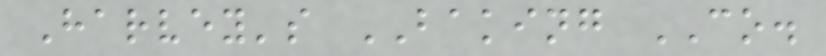Harvey's BAKING CO.
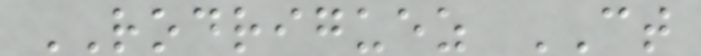RODRIGUEZ CT
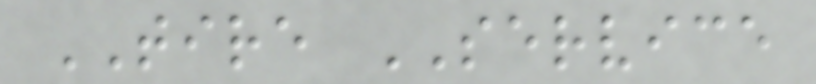TIRE SERVICE
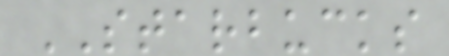STARBUCKS
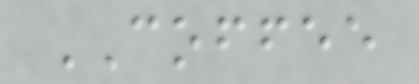COFFEE
